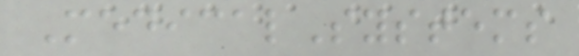MedicalSystems
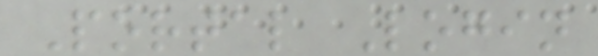Portal Login
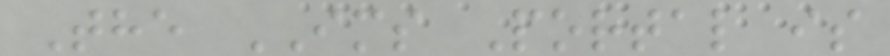The IMS Portal is
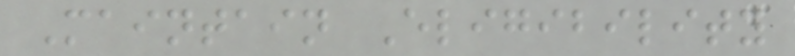Maintain Eligibility
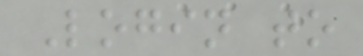Login to
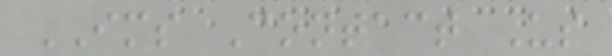IMS Contact Us
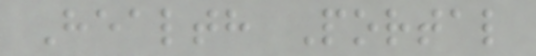Health Portal
